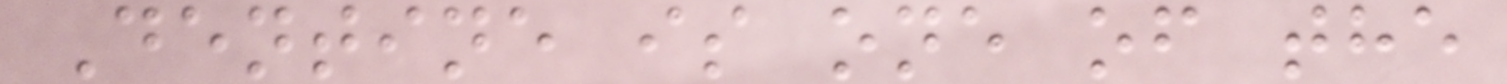Dentine is one of the
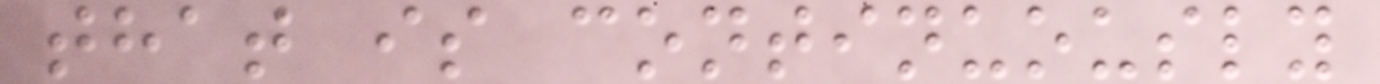that is continuously
